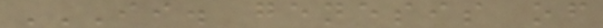II. GENESIS OF
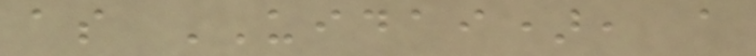as UIDAI), a
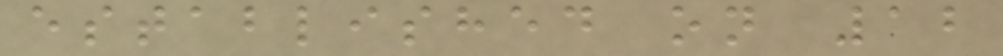established on 12
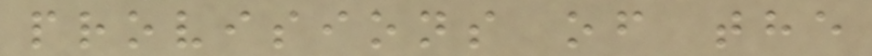provisions of the
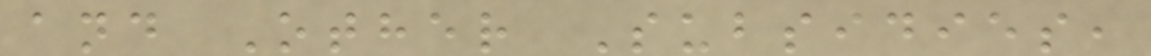and Other Subsidies,
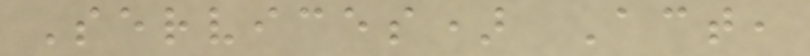Services) Act,
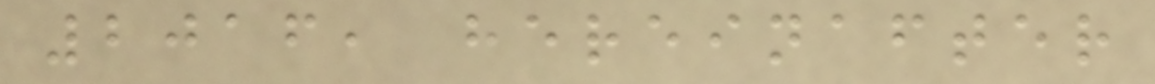2016, hereinafter
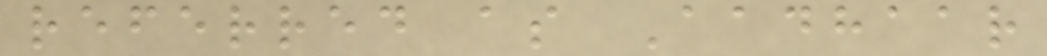referred as Aadhaar
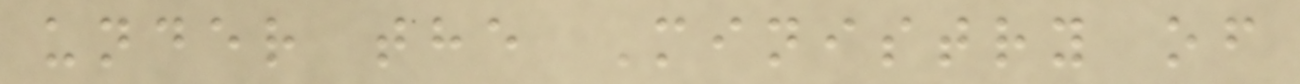under the Ministry of
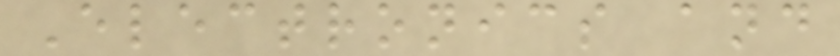Electronics and
